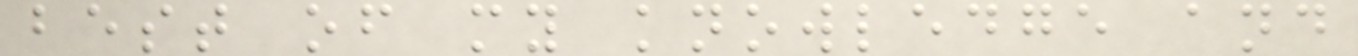best of my knowledge and
